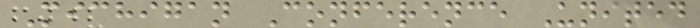Michigan Conference United
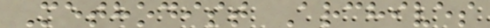Methodist Archives
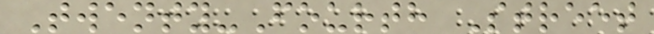Twenty-Fourth Street
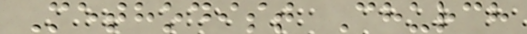Methodist Church
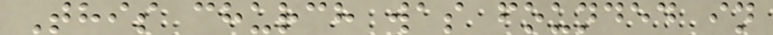This church was founded in
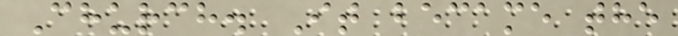Church. It became the
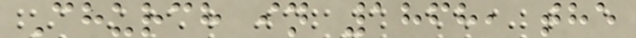Church in 1868, the
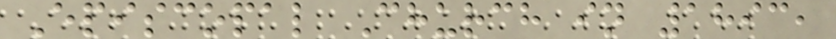Episcopal Church in 1893,
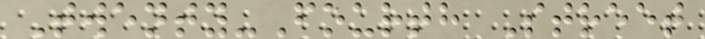Twenty-Fourth Street
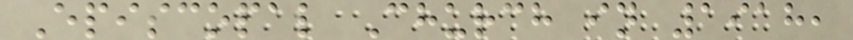Episcopal Church in 1918,
